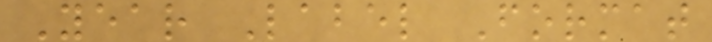Year Label Format
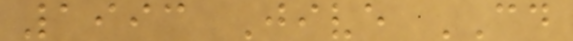1993 Jive CD
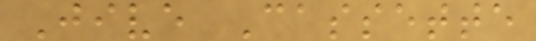Jive Cassette
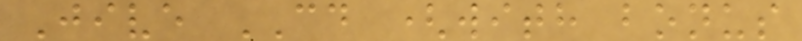Jive CD (with bonus
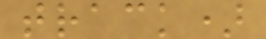track)
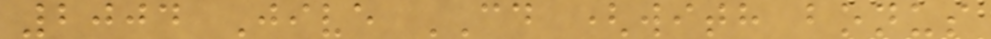2004 Jive CD (with bonus
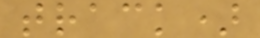track)
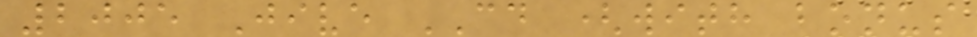2005 Jive CD (with bonus
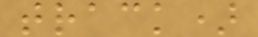track)
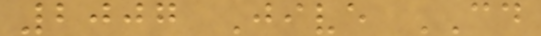2007 Jive CD
